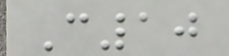C10
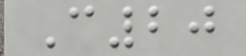C20
